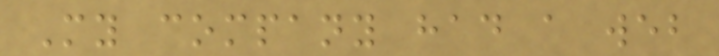My company had a web
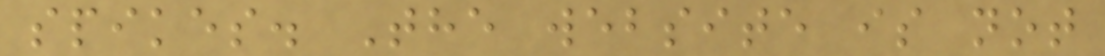spikes. The website is not
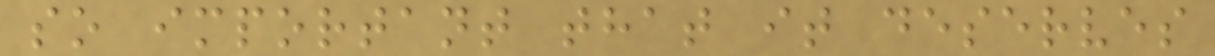so important that it deserves
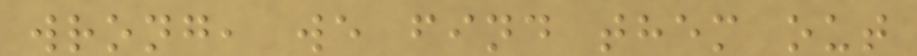wrong, we find them out
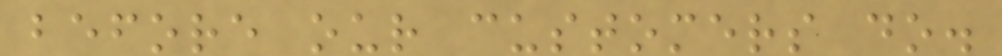before our customers do.
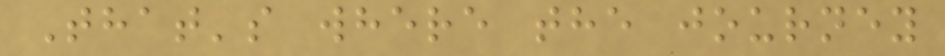That's where the journey
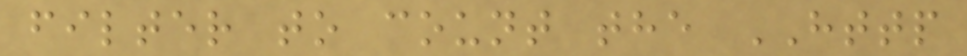filter to count the HTTP
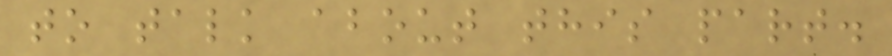to talk about this part.
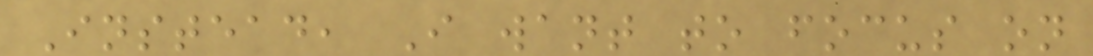Instead, I want to focus on
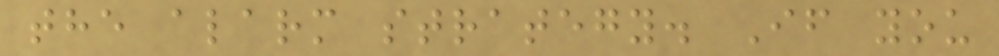the alarm strategy. If you
